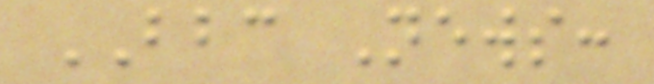BBC News:
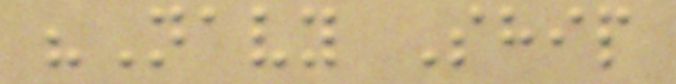"Navy Ship
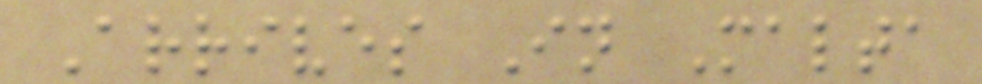Arrives In Malta
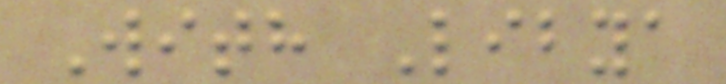With Libya
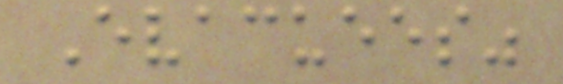Evacuees"
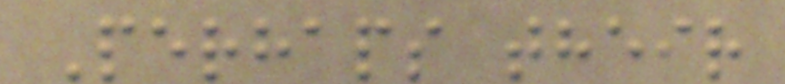Perhaps their
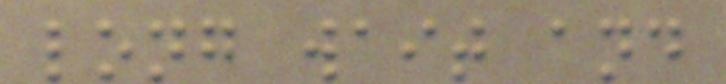long wait and
